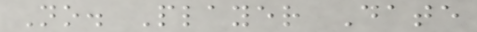No. Player Date
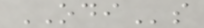ODIs
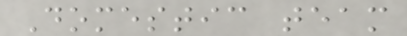Domestic team
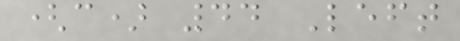(c) 44 Left
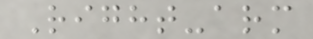Right-arm
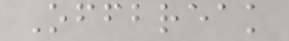Offbreak
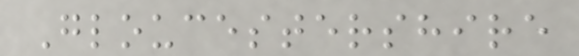Gloucestershire
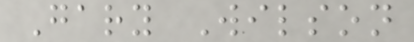Gary Wilson
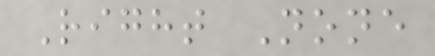Right None
